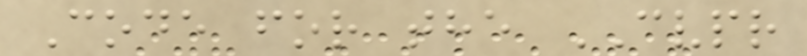Code for the CVPR
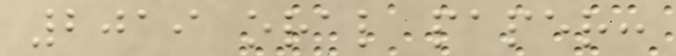2019 oral paper:
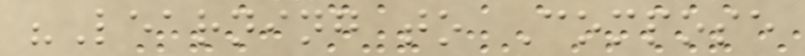"Learning to Compose
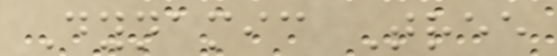Dynamic Tree
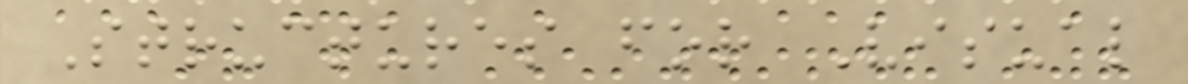Structures for Visual
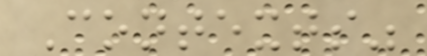Contexts"
